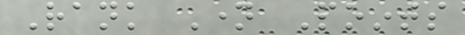Rank Name Points
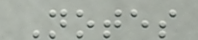Notes
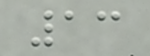13
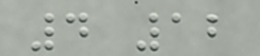4 12
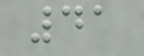41
